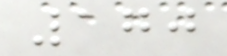170
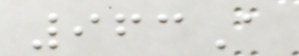963A
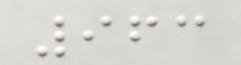963
